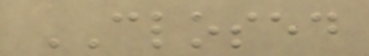CLOSED
